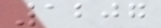1207
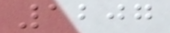1207
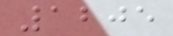1205
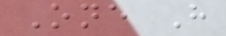One H
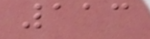113
